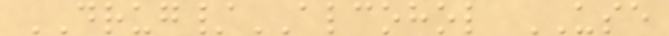DRUG/ALCOHOL USE
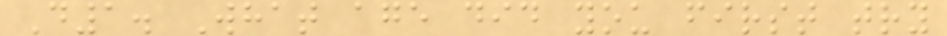D1. What age did you first try
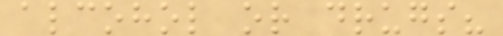alcohol or drugs?
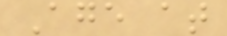Age at
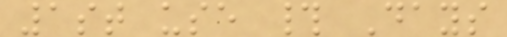1st use # Days
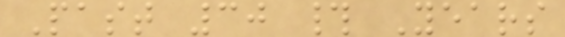Past 30 # Years
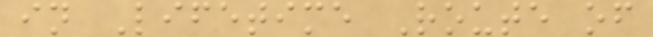in Lifetime Route of
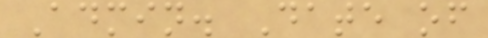Admin. Date of
